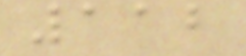112
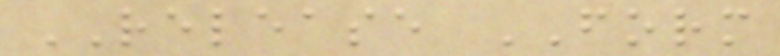RELEASE FORM
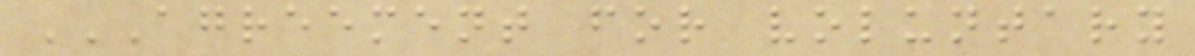AGREEMENT FOR VOLUNTARY
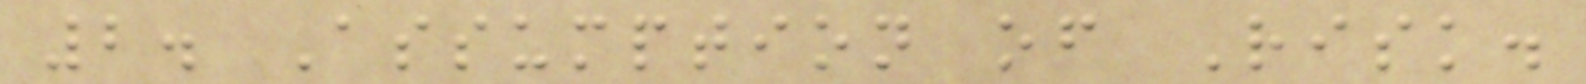2. Assumption of Risk.
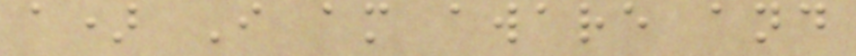a) I am aware and
